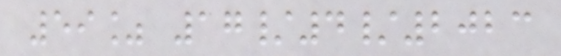59% 17/4/2023
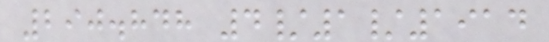290.848 4/1/1914
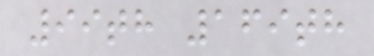99th 169th
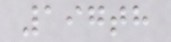197th
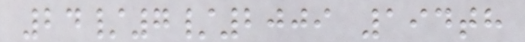24/7/2009 194th
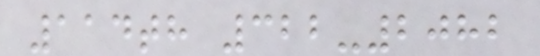114th 322-2082
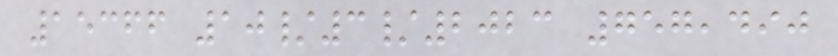15366 10/3/2023 757,490
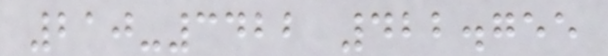210-3422 422.755
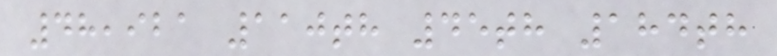48,921 110th 45th 184th
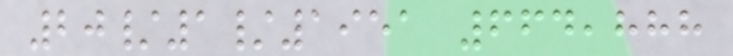20/1/1951 664,888
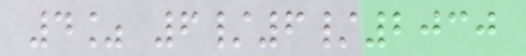4% 6/6/2030
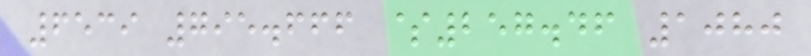6539 795.666 $257.46 1080
